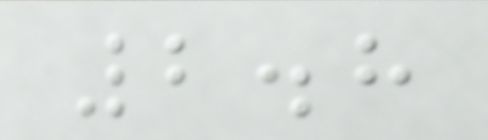2.8
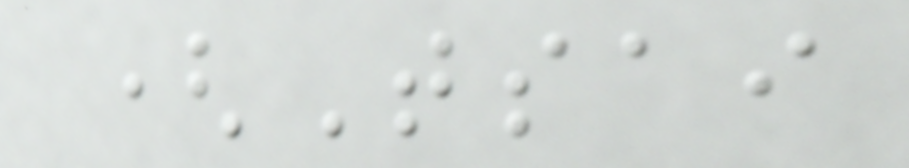(Tsai
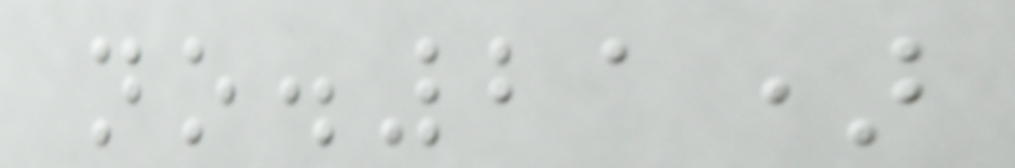no.21)
